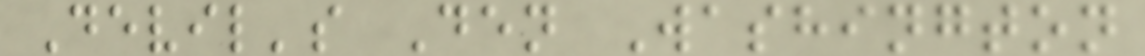Devil's Den Washington
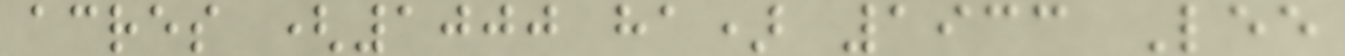acres (1000 ha) 1933 Lee
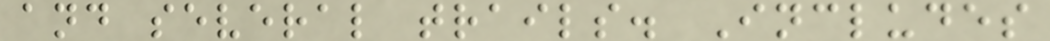and several trails. Includes
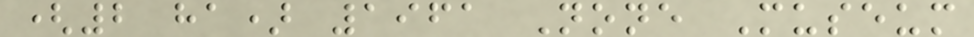(2 ha) 1961 None Museum
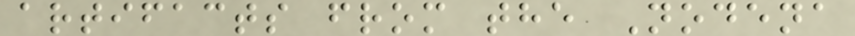artifacts from the Nodena
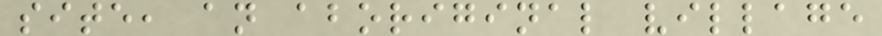site, an aboriginal village
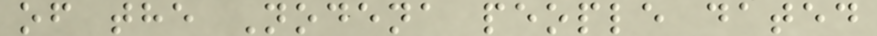of the Nodena people dated
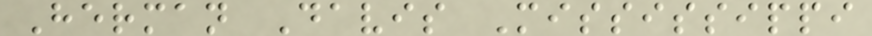Herman Davis Mississippi
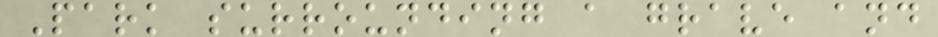Park surrounding a grave and
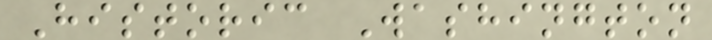Historic Washington
